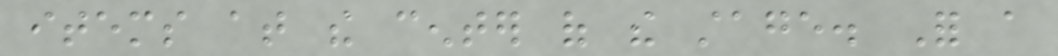items at the center of the stage. For a
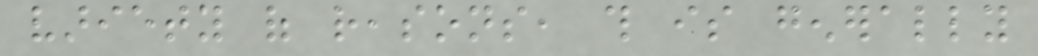variety of reasons, this is generally
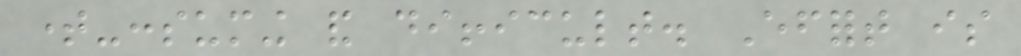time-consuming and difficult. Effort is
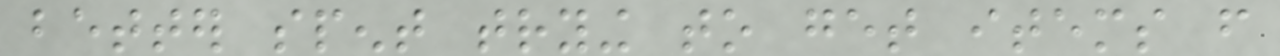better spent trying to get items from
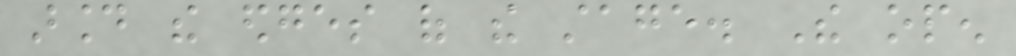around the edges of the stage. The open
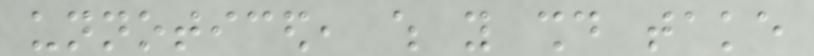unnoticed, which you should take
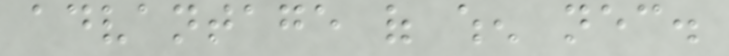advantage of when necessary.
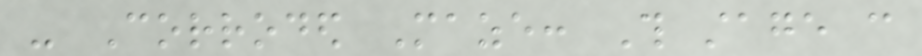- Corroded Maze: This stage can
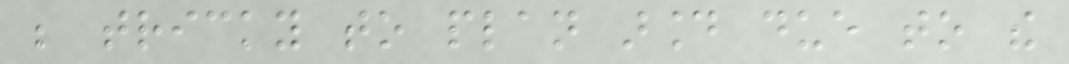be tricky to plan around due to the
